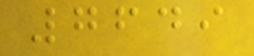7649
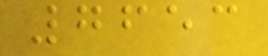7653
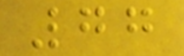77
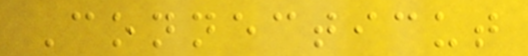Connecticut
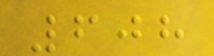608
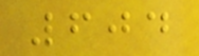604
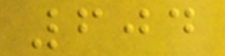604
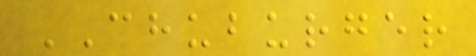CHUBURGER
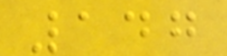147
